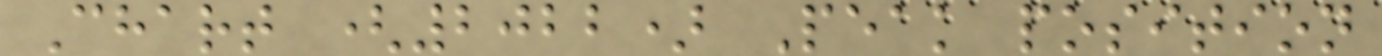Chart (2022) Peak position
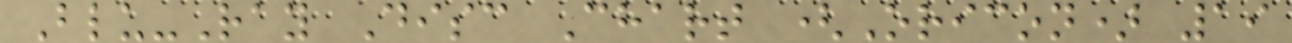Blu-Ray Disc Chart (Oricon) 19
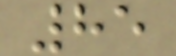85
